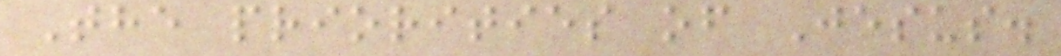The priorities of Jesus.
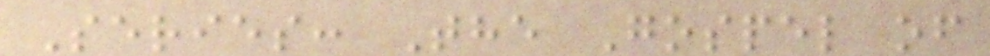Series: The Gospel of
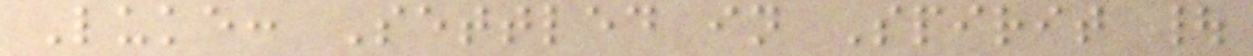Luke: Settled in Spirit |
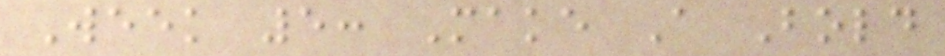Week 5: Make A Bold
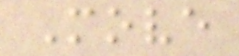Move
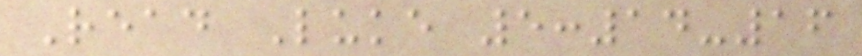Read Luke 5:14-16
